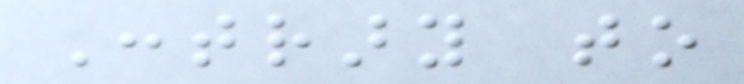Contrary to
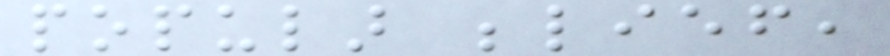popular belief,
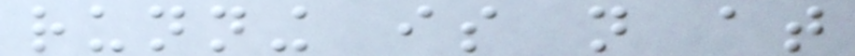running is not at
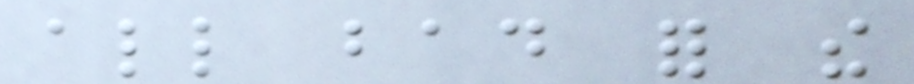all bad for the
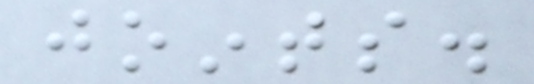joints.
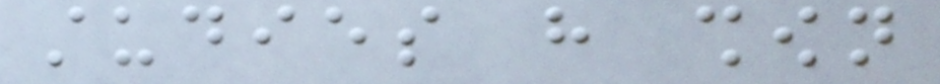studies have shown
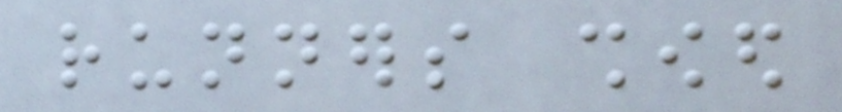runners showed
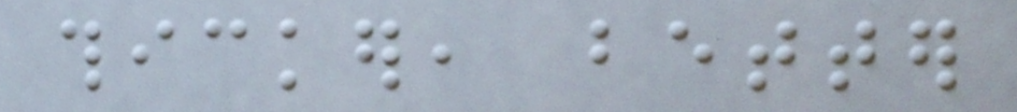thicker, better
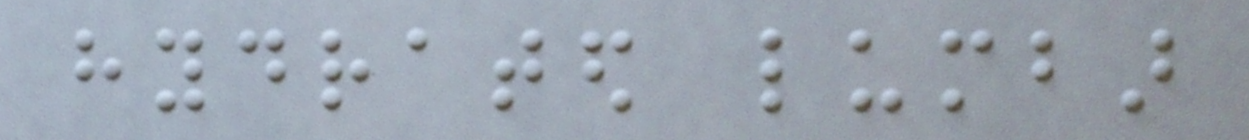hydrated lumbar
